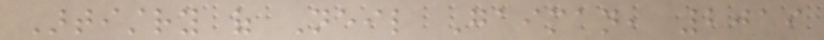Artistry of Neil Gaiman, 2019
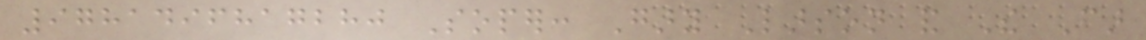9781496817280 Soper: Gary Larson and The Far
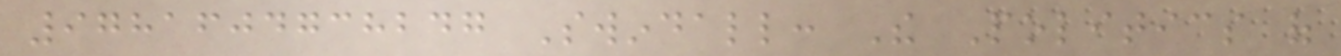9781604738247 Swindall: The Politics of
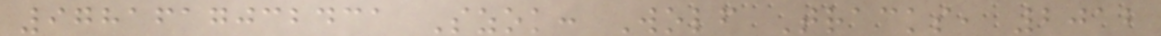9781617032431 Szok: Wolf Tracks, 2012
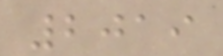2019
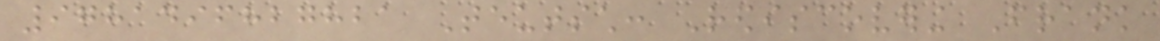9781496827821 Teutsch: Rediscovering Frank
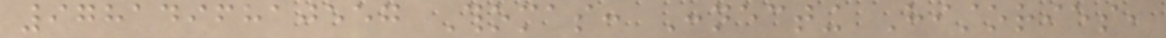9781496810557 Thomas: Connecting Histories,
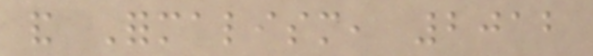and Formalism, 2012
